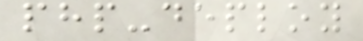php-deploy
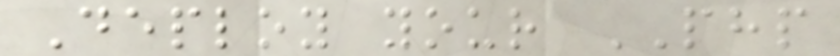Deploy your PHP
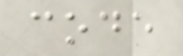code
